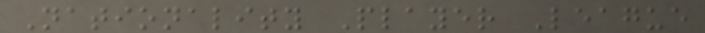Nationality Player League
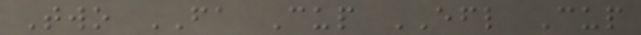Two FA Cup EFL Cup
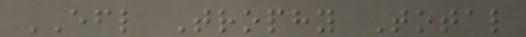EFL Trophy Total
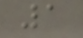1
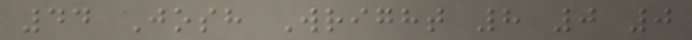44 Josh Wright 8 0 0
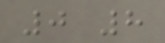0 8
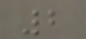2
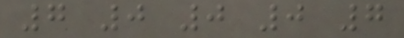7 0 0 0 7
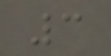3
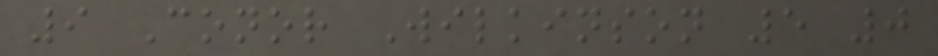9 Conor Wilkinson 5 0
